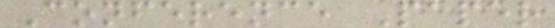Conference Paper
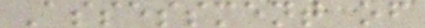Assessment of
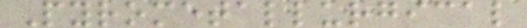Pyrometallurgical
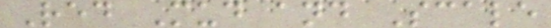Red Mud and Scale
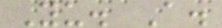Yu. A.
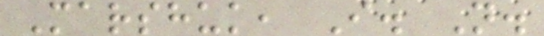Marshuk, I. N.
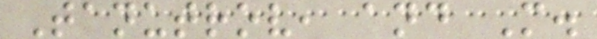Tanutrov, and M.
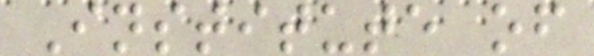Institute of
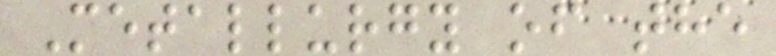Metallurgy of the
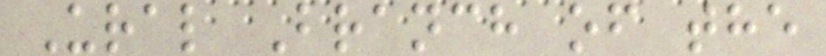Ural Branch of the
